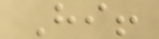Hi!
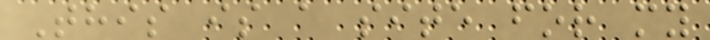This is a site for my
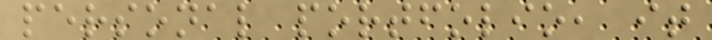personal portfolio, it
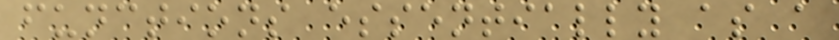functions essentially as a
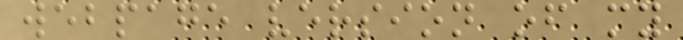webpage version of my
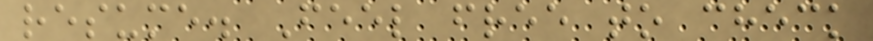resume. Feel free to check
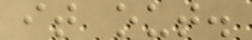it out.
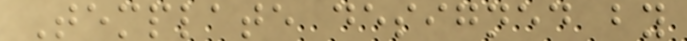Template designed by
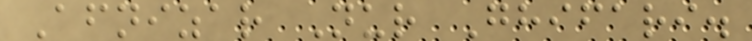Afnizar Nur Ghifari.
